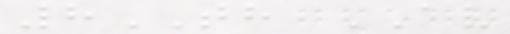8TH AV
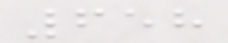658
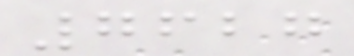7627
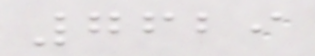7629
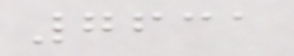7631
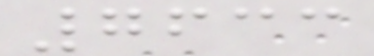7633
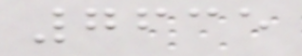7635
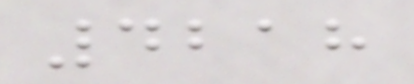4218
